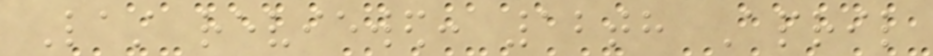Last reviewed: 12th April
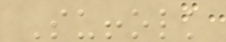Suffolk
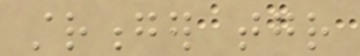stronger together
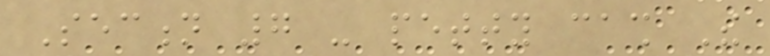Section 7 - petty cash The
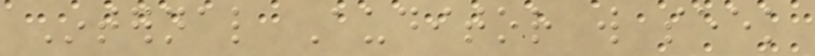Internal Auditor will seek
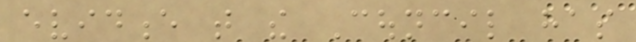evidence that the Council has
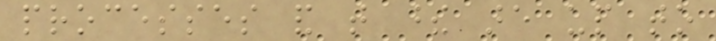processes and that these are up to
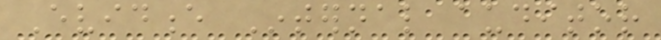Evidence Internal auditor
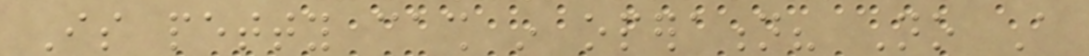Is petty cash in operation? No A
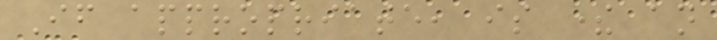If appropriate, is there an
